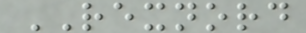REXNORD
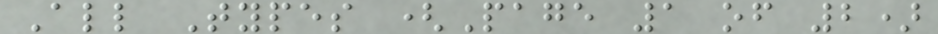All Types (Page 1 of 2)
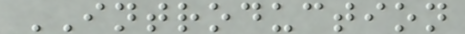INTRODUCTION
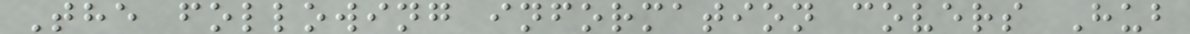The following information covers Hub
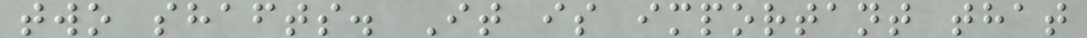two shafts. It is important that
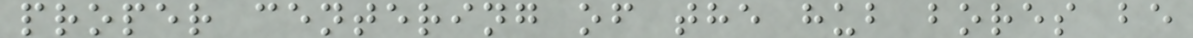proper centering of the hub bores be
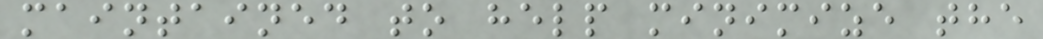maintained to help minimize the
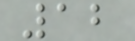12
